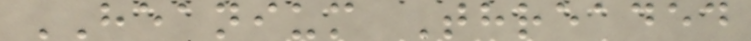HEANIUM Threaded
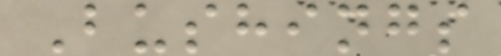Bushings
